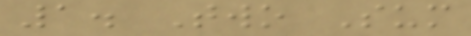1. Two Sum
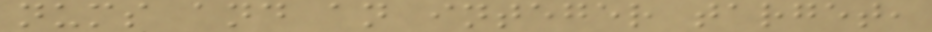nums and an integer target,
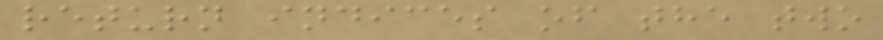return indices of the two
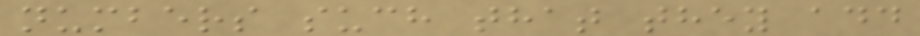numbers such that they add
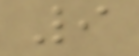9
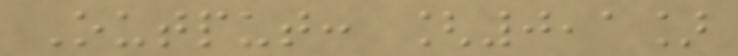Output: [0,1]
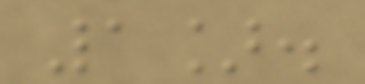1].
